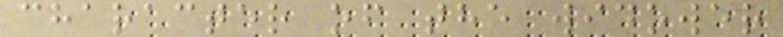character of the widower
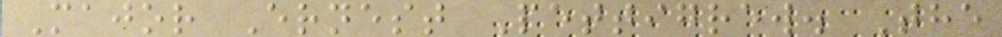Major Ernest Pettigrew. The
